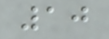10
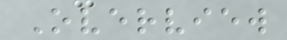Overview
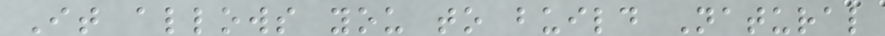It allows you to build Natural
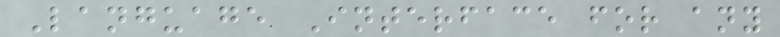Language Interface for any
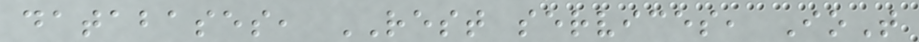databases, REST services, IoT
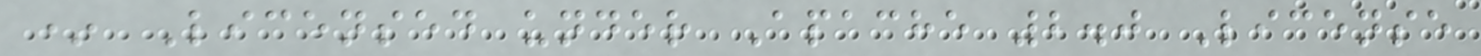* Licensed under Apache 2.0 License
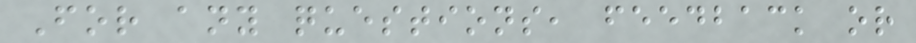For any questions, feedback or
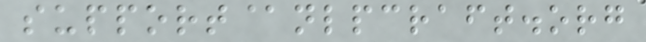support@nlpcraft.org
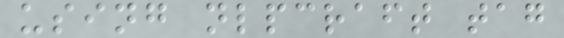using nlpcraft tag
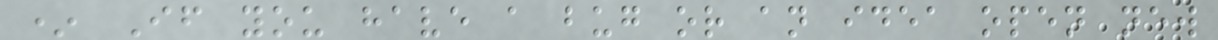* If you have a bug or an idea open new
